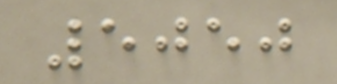5050
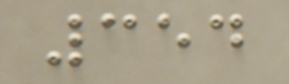354
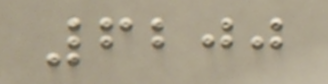6200
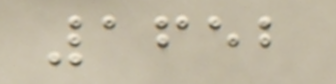1652
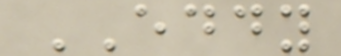EDDY
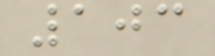103
